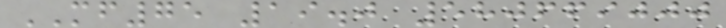MF75 19.0 580669000
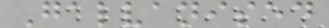Galvanised
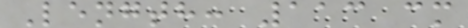Length: 113 cm
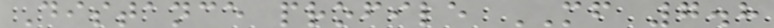Distance profile MF 7.8
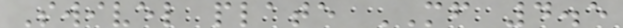Swivel plate MF 4.5
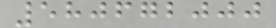580672000
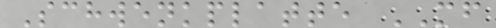Schwenkplatte MF
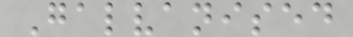Galvanised
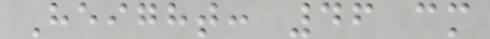Height: 46 cm
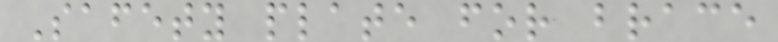Safety plate for brace
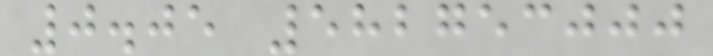0.05 582753000
